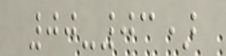00-03)
